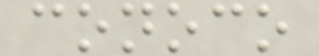conoco
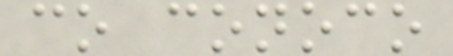co conoco
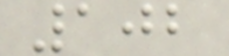102
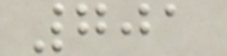701
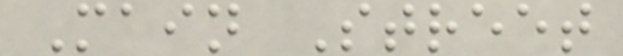Main Street
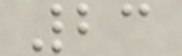23
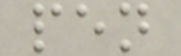pen
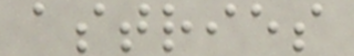astries
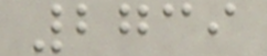2739
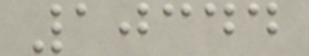10344
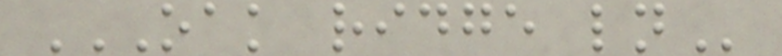OAK RIDGE LN
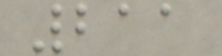211
